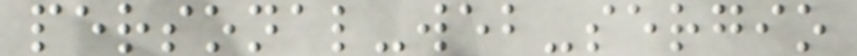personal-web-sergio
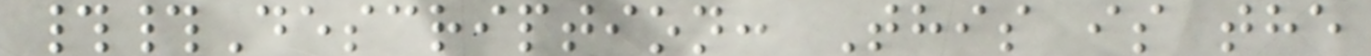##Description: This is the
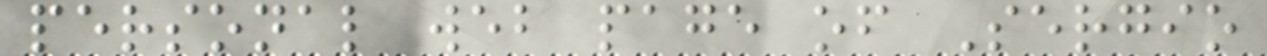personal web page of Sergio
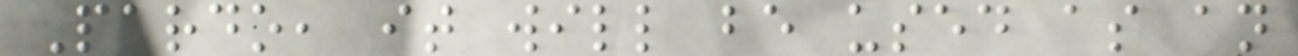Pardo, it will be used as an
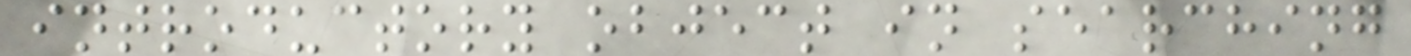introductory object in searching
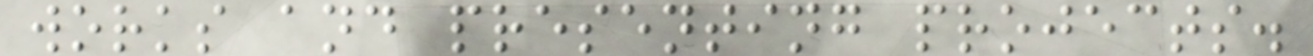works and presenting projects.
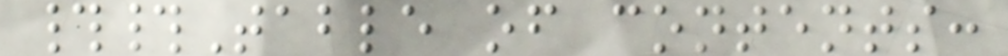##Table of contents:
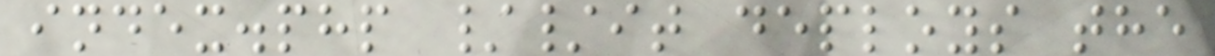index.php //it deploys the
